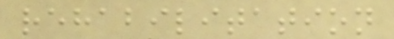rehabilitation
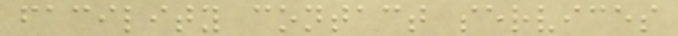facility contact services
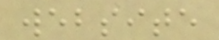website
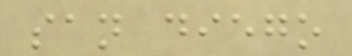san diego
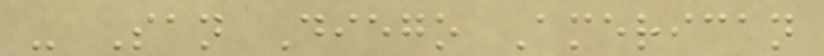- San Diego American
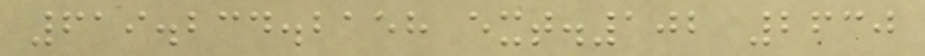619.234.2158 ext.102 2630
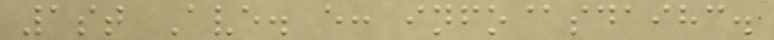1st Ave. e: info@sdaihc.
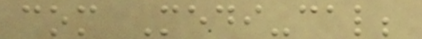com Medi-cal;
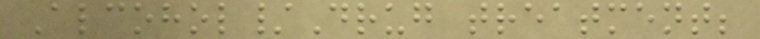Alcohol/Drug treatment;
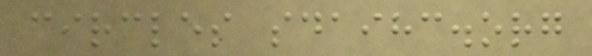circles sdaihc.org
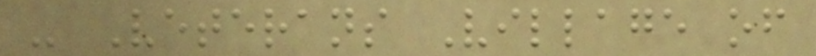- Veterans Village of
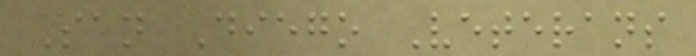San Diego Veterans
